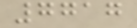7717
